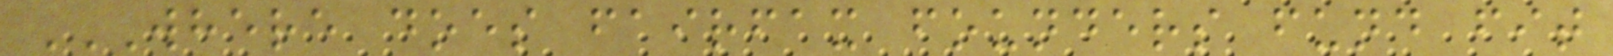WHERE DOES FAIRFAX FOUNDERS FUND FIT
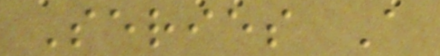Series A
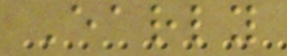Early
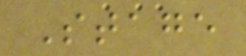Stage
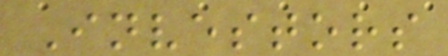Investors
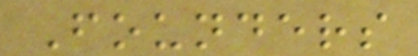Founders
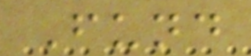Fund
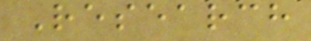Research
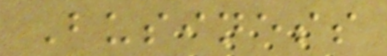Business
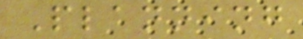Planning
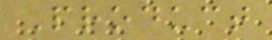Product
